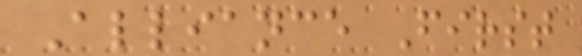Alliance First
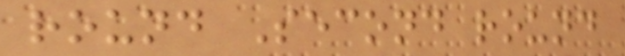round Second round
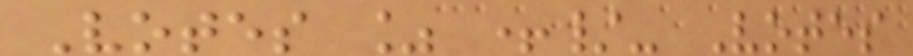Votes % +/- Votes
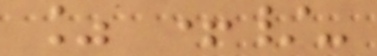% +/-
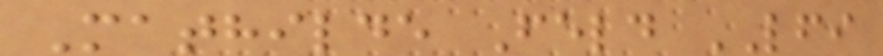Mathilde Feld LFI
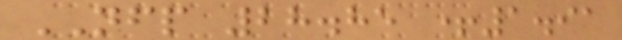NFP 28.85 +1.91
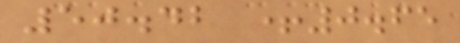50.42 +0.65
